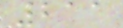211
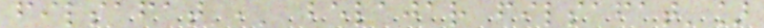filsafat',' belajar filsafat']
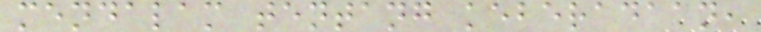mendalam tentang keberadaan,
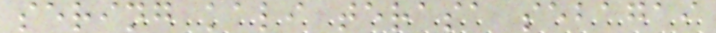sering kali terasa sebagai
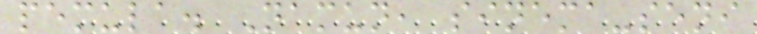pemula. Namun, sinema-seni
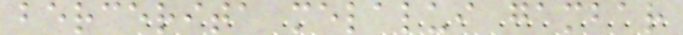bercerita melalui gambar
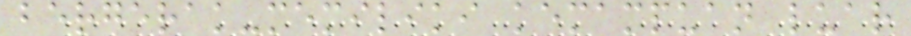bergerak-memiliki kemampuan luar
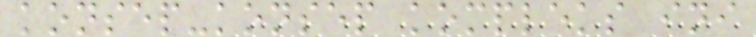konsep-konsep kompleks ini
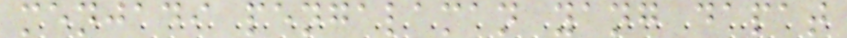menjadi pengalaman yang dapat
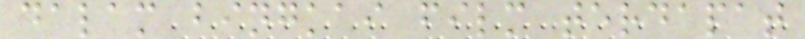dalam bingkai film terdapat
